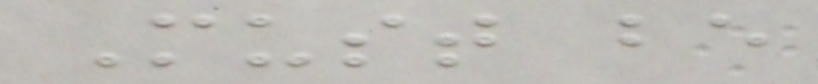Must be
